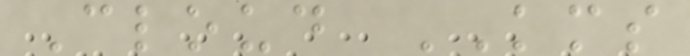Cloud KMS
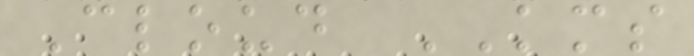Cloud KMS
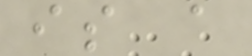is a
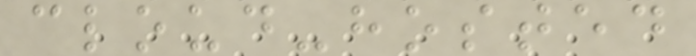cloud-hosted
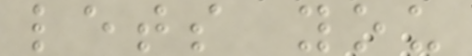lets you
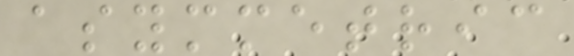asymmetric
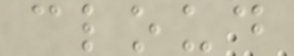cloud
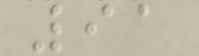91
